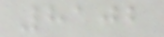8102
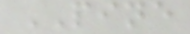PINE
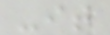-it
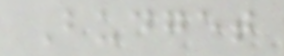Budget
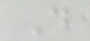D
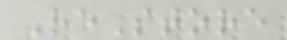ReStore
